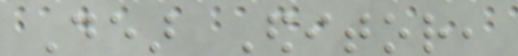Dear Editor,
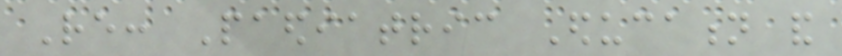Re: Paediatric Education and
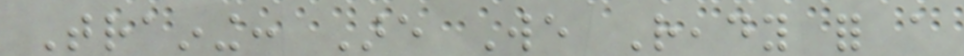Training: Are We Ready for a
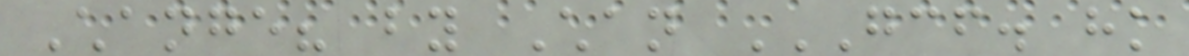Change? by Chan GCF. HK
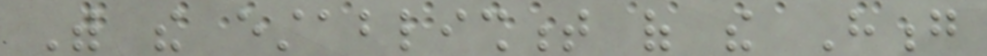With the establishment of the Hong
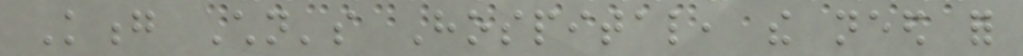Kong Children's Hospital, the need for
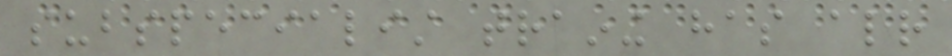subspecialist training has already
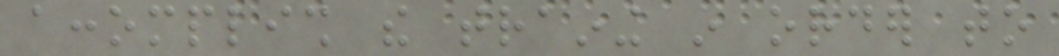accomplish the training in order to
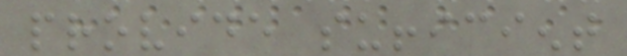provide sufficient
